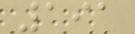191
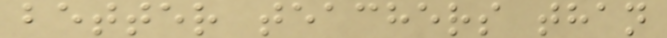better teachers than
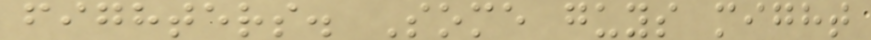fighters. Some guys might
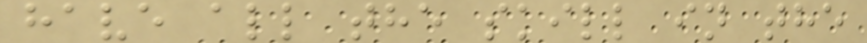have all the skill in the
